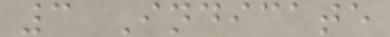3 Indicate
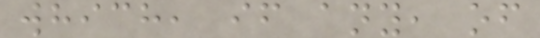which, if any, of
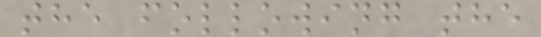the following the
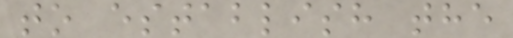to establish the
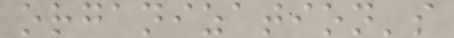organization's
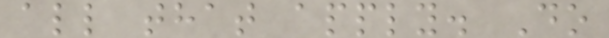all that apply. Do
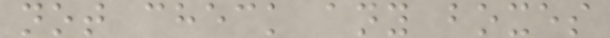not check any boxes
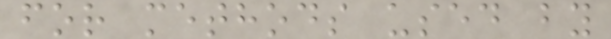for methods used by
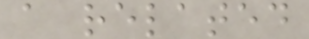a related
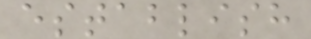establish
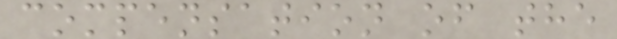compensation of the
